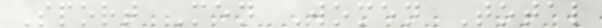Sport Men Women Total
